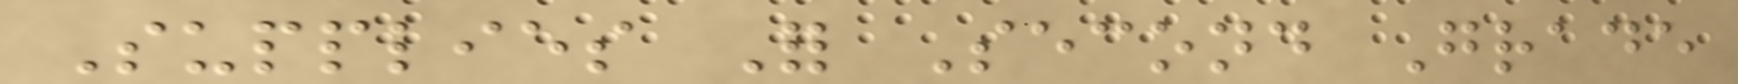Supplies For Second Grade
